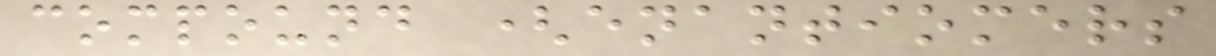compound (enantiomers
